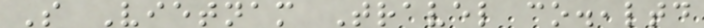S Vietnam Travel co.,ltd
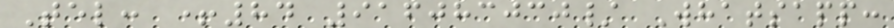Tel: +84 916083030/ Whatsapp:
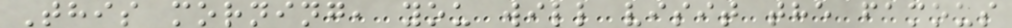This morning, you will visit the famous
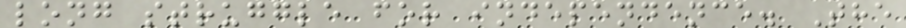long struggle for independence. The
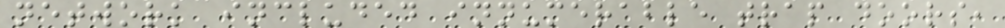network included innumerable trap doors,
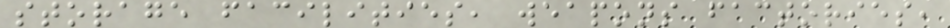storage facilities, weapons factories,
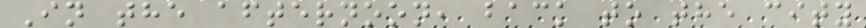In the afternoon, back to the city
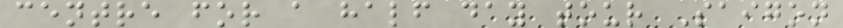centre for a half day tour Saigon
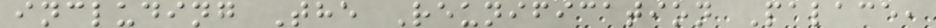including The Reunification Palace,
